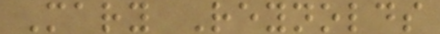Mary Reynolds
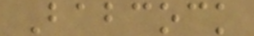Babcock
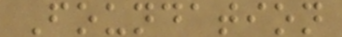Foundation
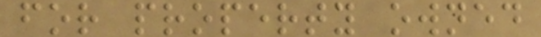for property owned
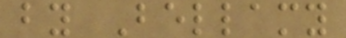by Bellamy
